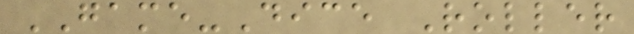GAME-Dice Roller
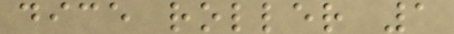dice roller 1
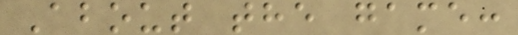About the game:
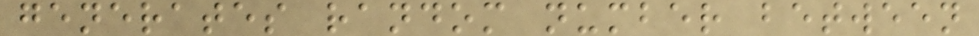generates random number between
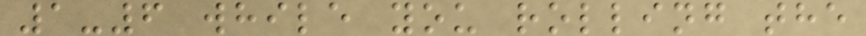1-6 while you rolling the
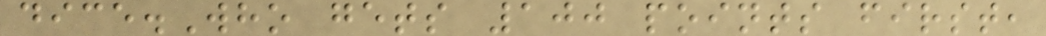dice.Who gets 100 points first,
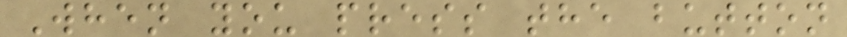When you press the button
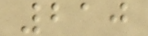210
